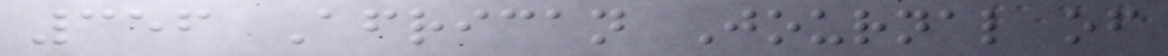356 African Journal of
